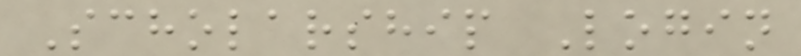Scholarship Login
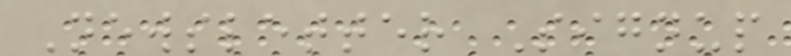Newsletter Signup
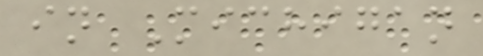in Michigan
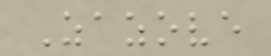Zazove
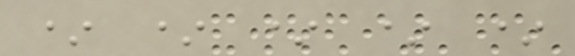* * * * *
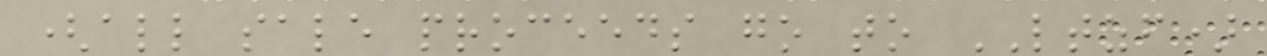(all sale proceeds go to LTZF)
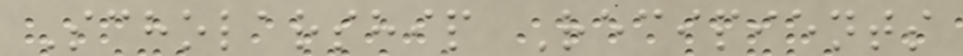Scholarship Recipients
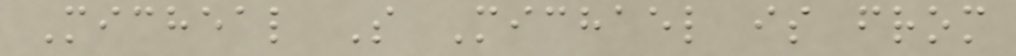Micheal S Michael is from
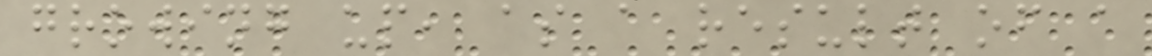growing up, as a result of a
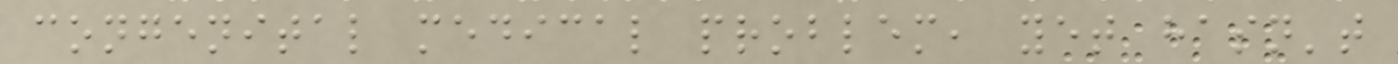congenital medical problem, yet hasn't
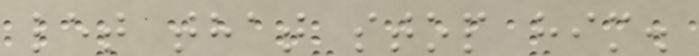let that stop him.
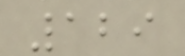129
